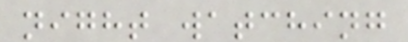night watching
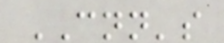CNN's
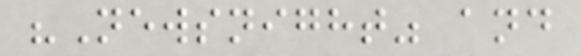"Newsnight" and
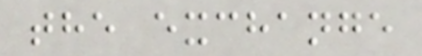the exchange
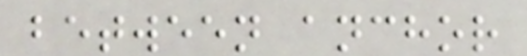between anchor
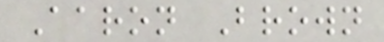Aaron Brown
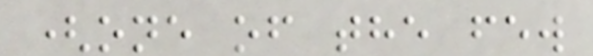(one of the few
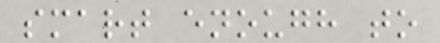smart enough to
